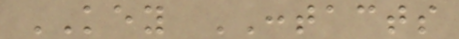KEY CONTACTS
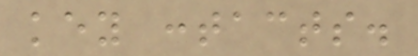key contacts.
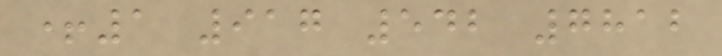+1 917 542 7812
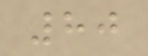80
